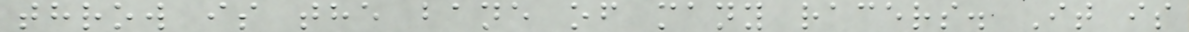throw is the bane of many racers. It is
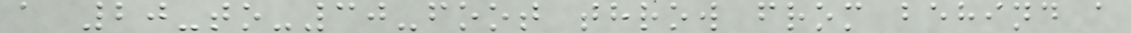a 20-to-30-foot throw from behind a
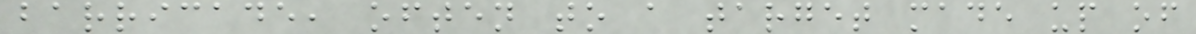barricade, often to a target made up of
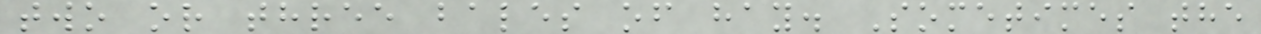two or three bales of hay. Sometimes the
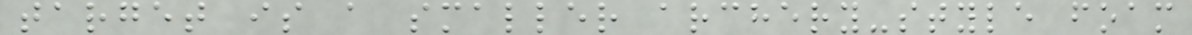target is a smaller archery-style foam
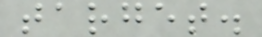target.
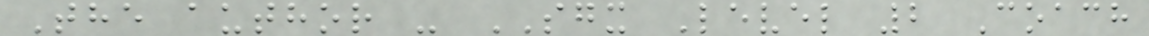The author - SGX Level 2 Coach
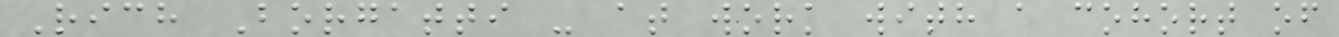Rich Borgatti - at work with a cohort of
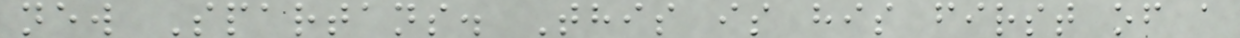new Spartans. This is his first of a
